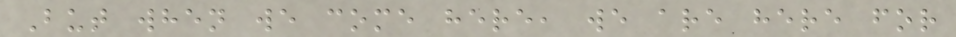But when we come here, we are here for
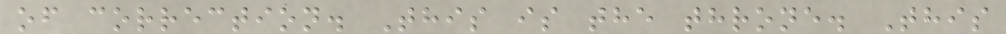of correction. This is the throne. This
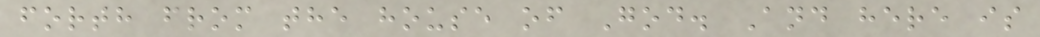forth from the house of God. And here is
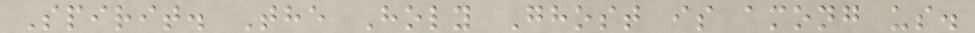Spirit. The Holy Ghost is among us.
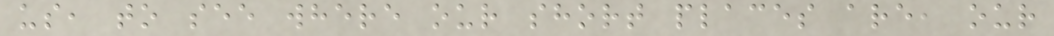us, to see where our short places are, our
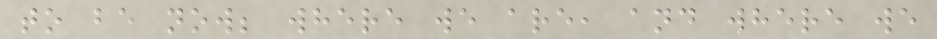to be now; where we are, and where we
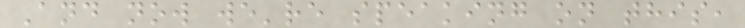And now we're speaking on this,
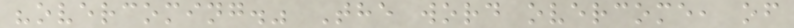"overcoming." The word overcome, of
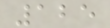125
